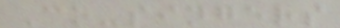Co-singers
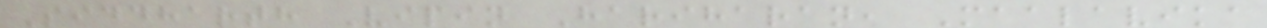Siddharth Vipin Hariharan, Maalavika
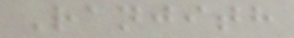Ranjith
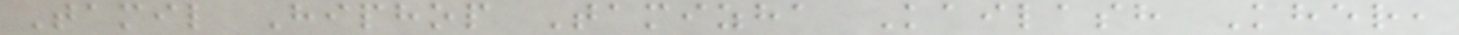Tamil Hiphop Tamizha Kailash Kher,
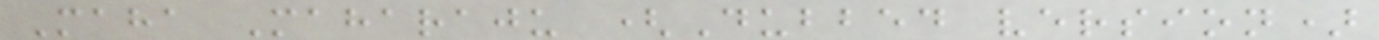Maha Maharaju (Dubbed version)
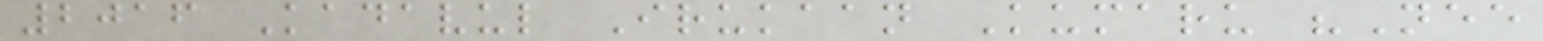2016 Kadavul Irukaan Kumaru "Nee
